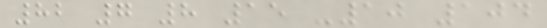82 7 8 15 -10 104
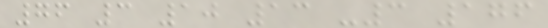76 3 10 13 -3 176
